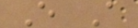E A
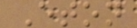Eton
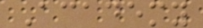Academy
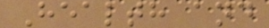Health and
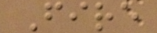Fire
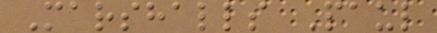Marshalls Paul
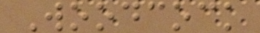Woodcock
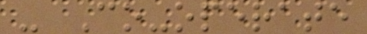- Co-operate
